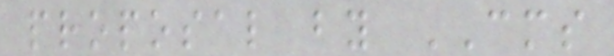proposal by CMS
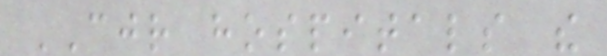CJR hospitals the
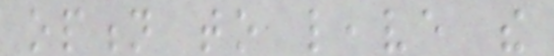option to leave the
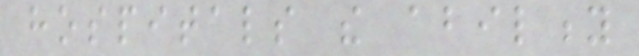hospitals the ability
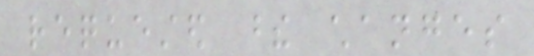requested these changes
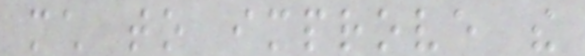much to improve the
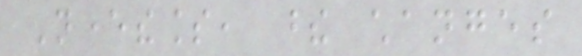Nevertheless, these changes
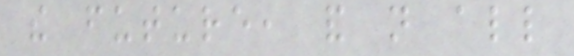the future, and not all
